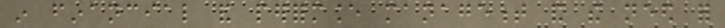in financial and performance management and the need for
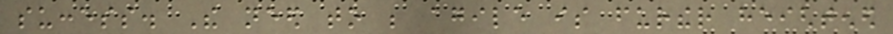success. The need to be agile is further heightened
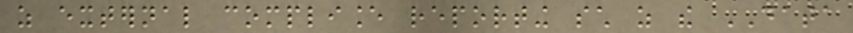as external compliance reporting such as the DATA
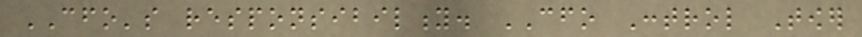CFO's responsibility. CFO Control Tower
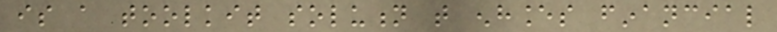is a toolkit solution that enhances financial
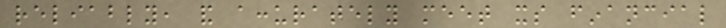reliably, and accurately meet its financial
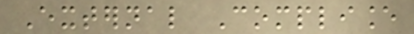External Compliance
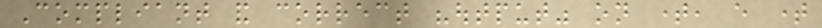Compliant and correct "output" on time, every time
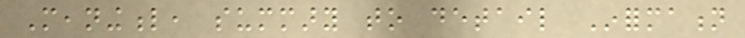Meaningful, summary to detail Information
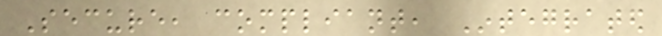Secure, compliant, Integrated
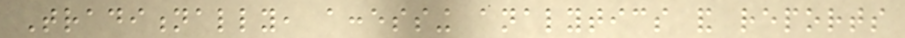Traditionally, accessing analytics and reports
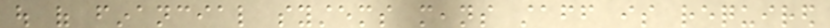out of financial systems means staff is required
